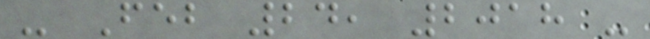- Feb 24, 2018 -
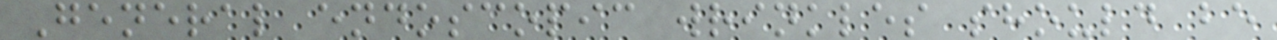General endoscopic wrinkles should be
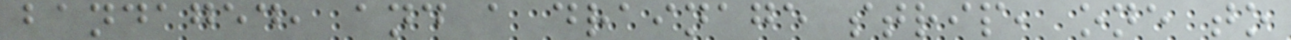bandaged, and a drainage strip, one to
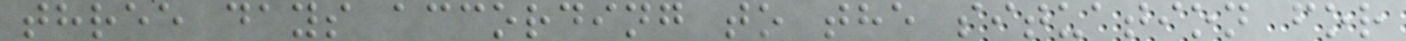three days according to the situation for
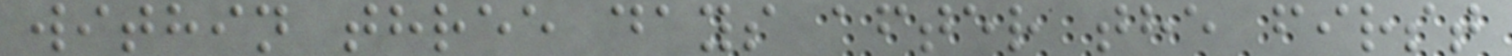within three days after the first
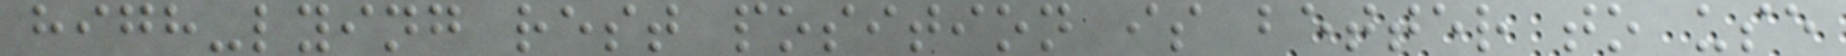high-lying rest position is better to use
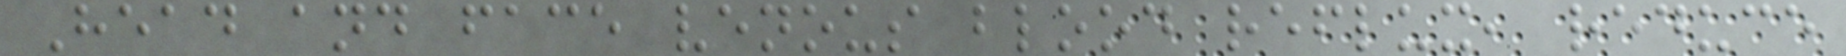Head and face venous blood reflux, reduce
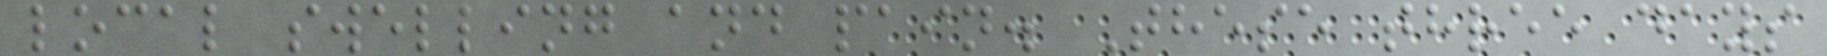local swelling and pain. These three days
